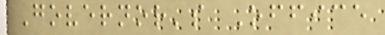Governor's Office
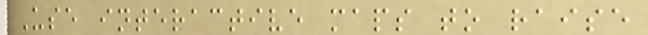Use interactive maps to raise
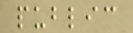public
